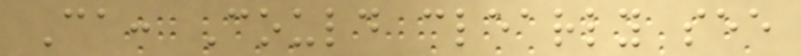Ca: Could clearly see
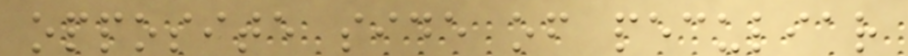opposite side of peculiar
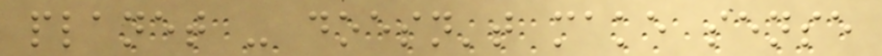planet - doesn't make sense
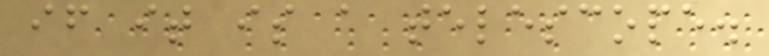if it is a telescope.
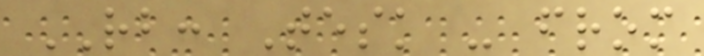RB: Tesk - from
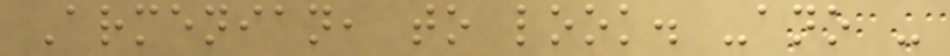Armenian, to look. -ano -
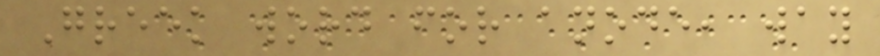Greek word for anode, way
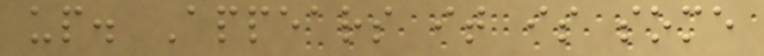up. Appears it is some
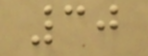30
